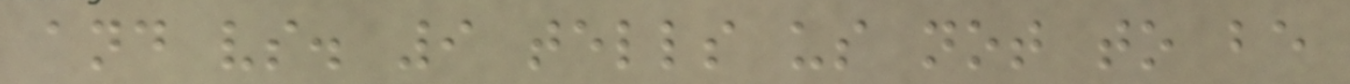and vs. 9 tells us not to be
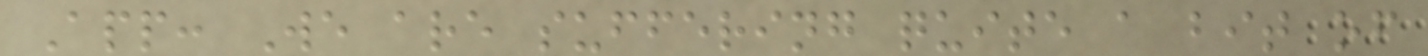App: We are suffering quite a bit of
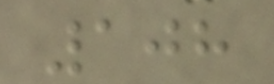108
